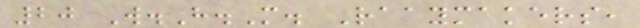20 W.H.M. Raaymakers,
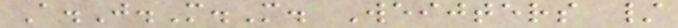A.J.M.M. Weijters /
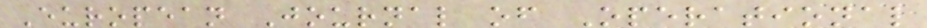European Journal of Operational
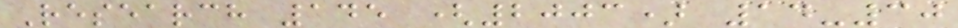Research 145 (2003) 14-30
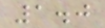1.0
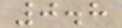0.8
